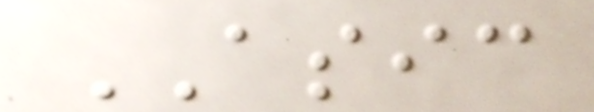ASIC
